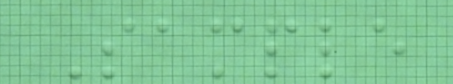Sample
